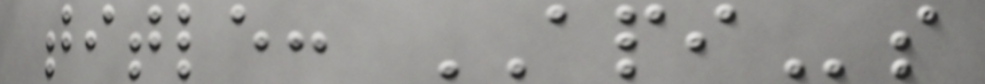title: APIs
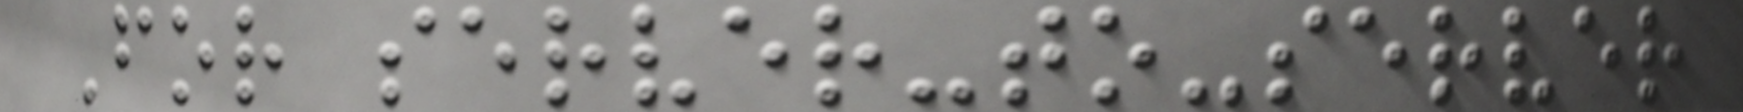For server-to-server
